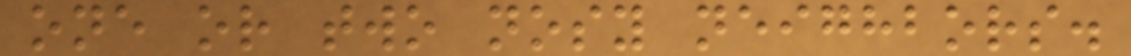one or two nosy neighbors.
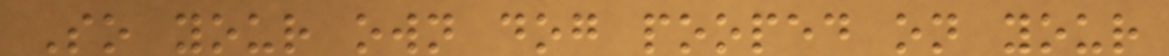So your own dog pooped on your
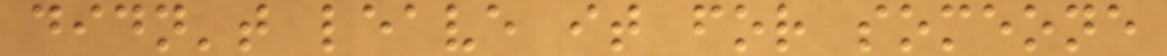didn't leave it for someone
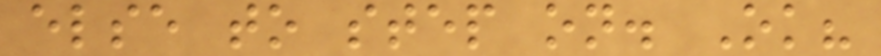else to step on. Ok?
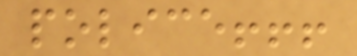police!!!
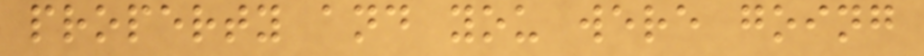property and you were going
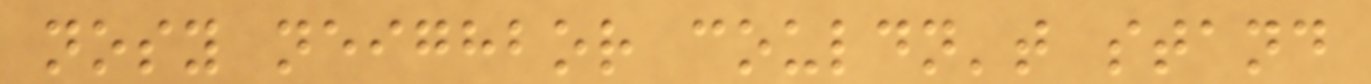nosy neighbor couldn't stand
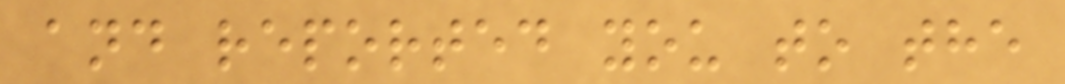and reported you to the
